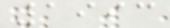1993
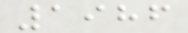1986
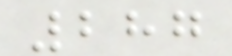287
